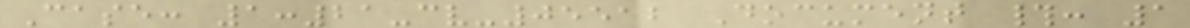Case: 1:21-cv-05512 Document #: 1
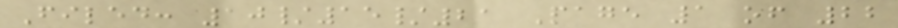Filed: 10/15/21 Page 1 of 22
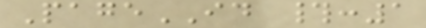PageID #:1
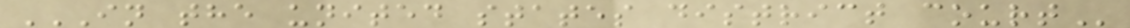IN THE UNITED STATES DISTRICT COURT
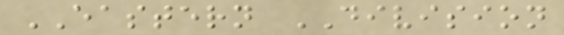EASTERN DIVISION
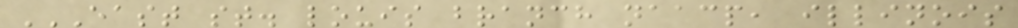EAST ST. LOUIS BRANCH NAACP, ILLINOIS
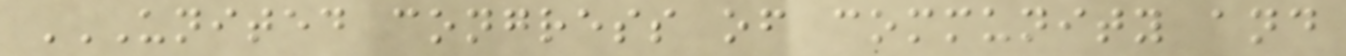UNITED CONGRESS OF COMMUNITY AND
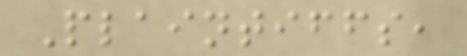Plaintiffs,
